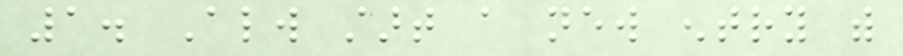1. Always start a new entry with
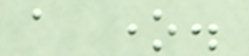a one.
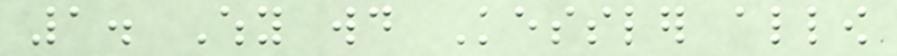1. Why would Kessler allow
